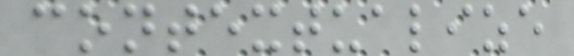contextualize
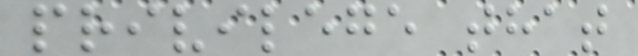privilege that
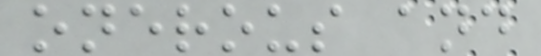onerous and
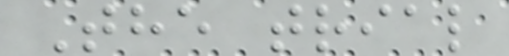The trial
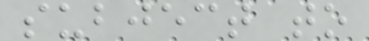subject to
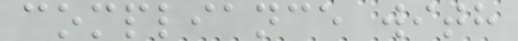compliance with
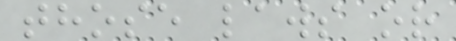those laws or
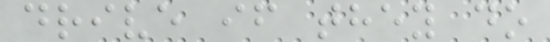drive if they do
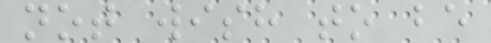not wish to be
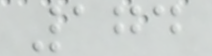174
